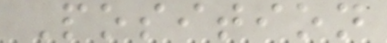Position
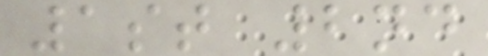1st 2nd
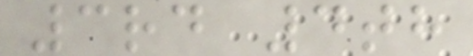3rd 4th
